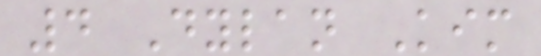4 Dylan Kim
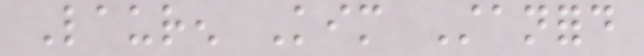Lauren Kim Stanford
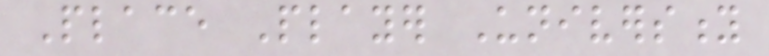Place Player University
